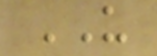US
